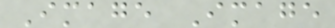Image Image
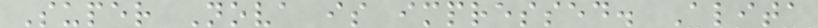Super Nova is impressed. Alita
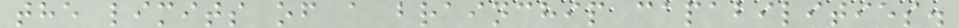the limits of a brainchip capabilities.
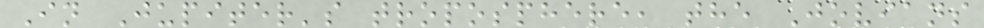In Jupiter's troposphere, the Jovians
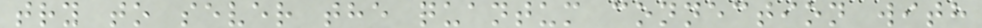try to sever the quantum connection with
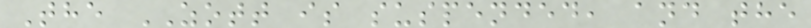The ZOTT is suspended, and the
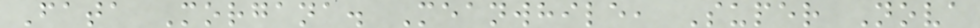Fata Morgana. Meanwhile, Super Nova
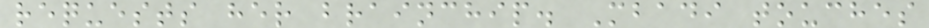requests her brainchip. Mbadi touches
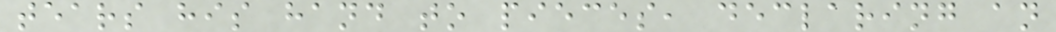tears his hand to pieces, declaring an
